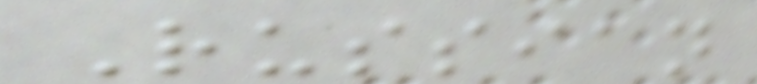Russian
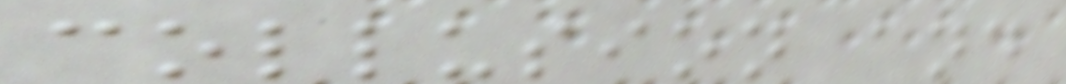collusion and
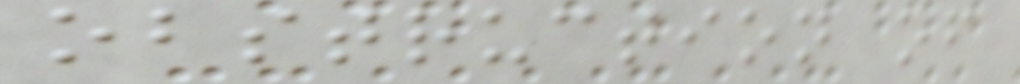obstruction of
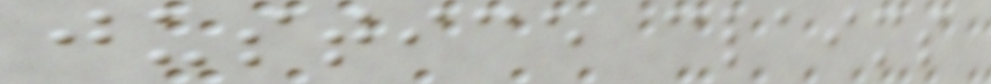justice claims
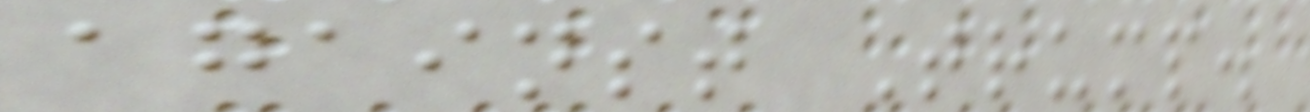against Trump.
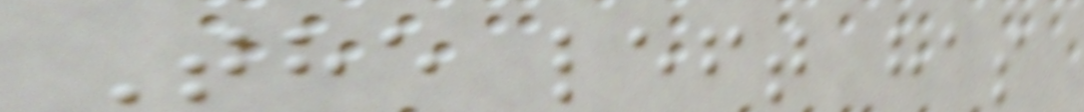The left has
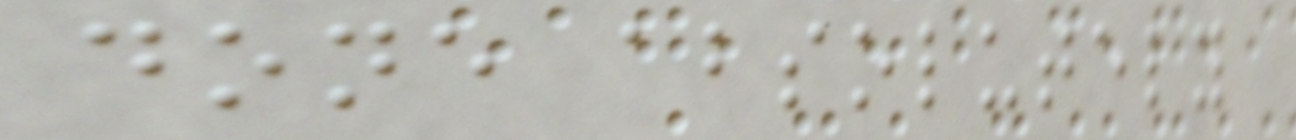done absolutely
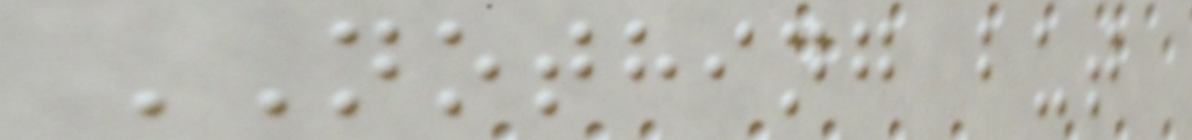NOTHING but
